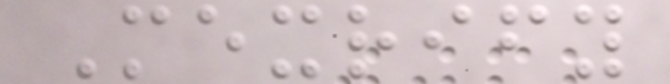Mexrify
